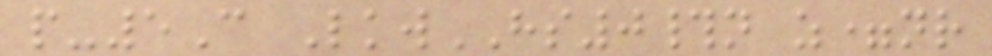p-5C LkwHS0#n z=nr
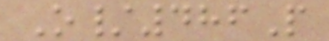O/486P
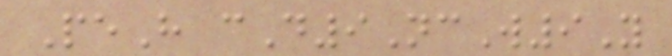PeH cD9NcW9Y
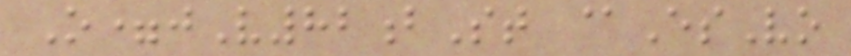O=jV82bSt @EsVo
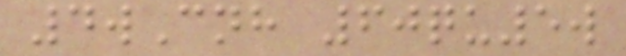4wCnh 60qu5w
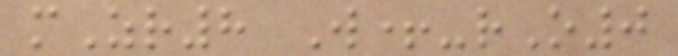mZr8 W+-rO0
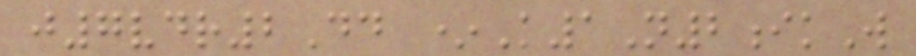j7vdr2Dd *K1N2ikW
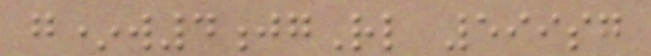g*w4jgRl 599sg
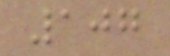107
